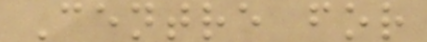Centre for
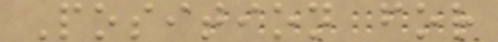Position for
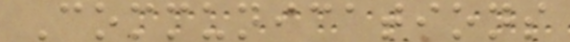Communications
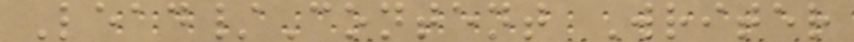Lead/Content Writer
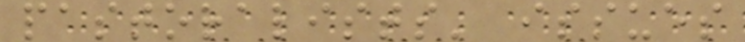pastoralists' issues
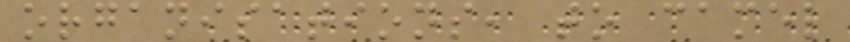organisations, to camel
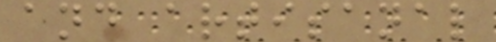and artisanal
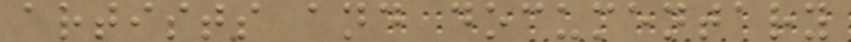artists and documentary
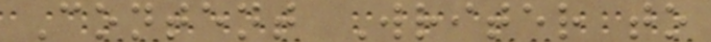Content Writer to
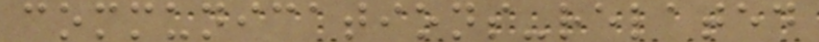communications-related
